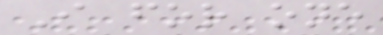I for one
